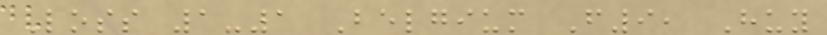Loss 1-1 Belgium F9, Huy
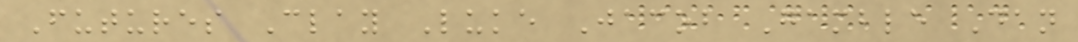Futures Clay Luke Jacob Gamble Dan
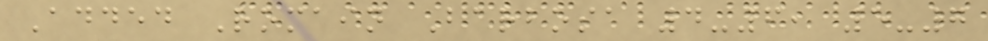Added Romain Barbosa 4-6, 5-7
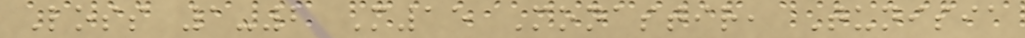Loss 1-2 M15 Monastir, Tunisia
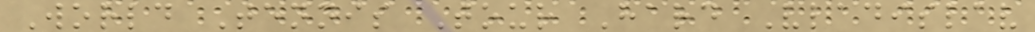World Tennis Tour Hard Vladislav
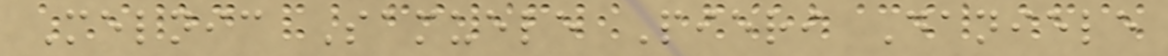Melnic Samuele Pieri Daniele
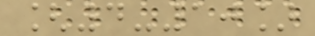[4-10]
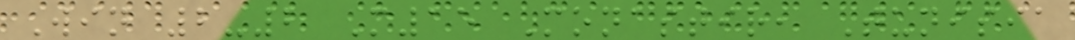Win 2-2 M15 Monastir, Tunisia
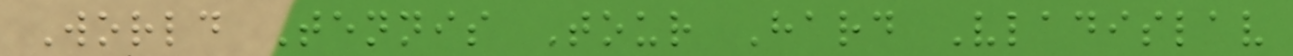World Tennis Tour Hard Vladislav
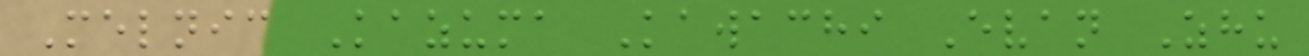Melnic Kazuma Kawachi Evan Zhu
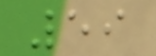59
